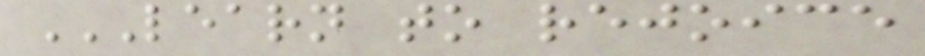LEARN TO REJOICE
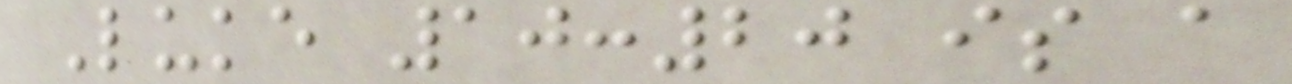Luke 10:20 is a
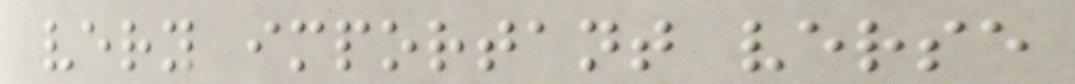very important verse
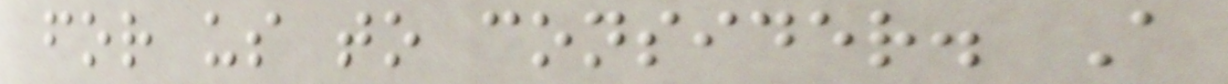for us to consider. A
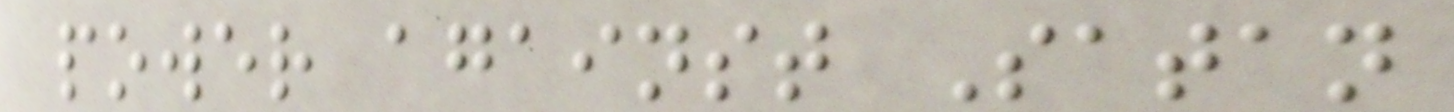power against Satan
